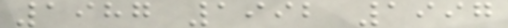1987 1992 1997
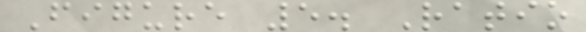Figure 5. Ratio
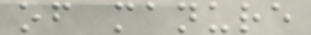of manure
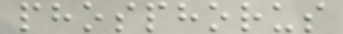phosphorus
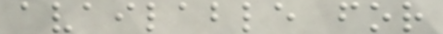available for
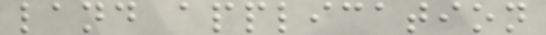land application
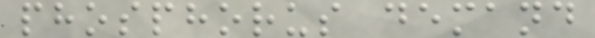phosphorus demand
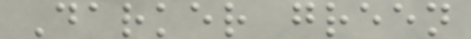Darker green
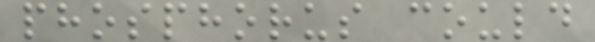phosphorus could
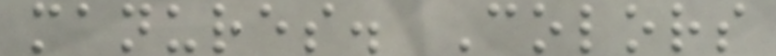manures. Colors
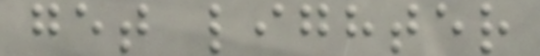get lighter
